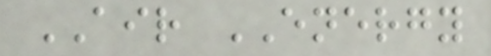AIR ENERGY
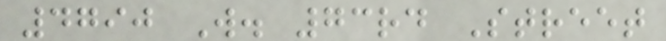4790 W. 73rd Street
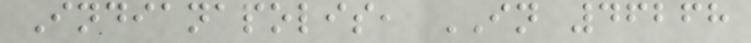Indianapolis, IN 46268
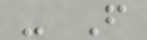- F
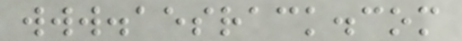www.aesrack.com
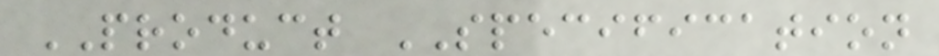PRODUCT SPECIFICATION
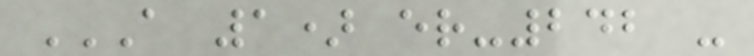A 1) ER-242 -
